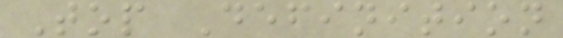Top Definition
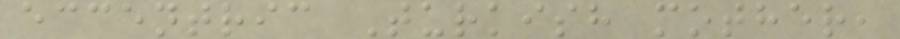eccentric Turkish mother,
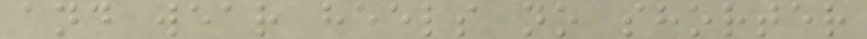and wear heels no shorter
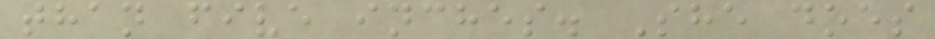than five inches. She does
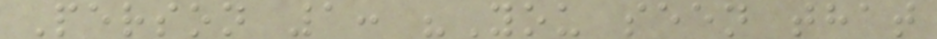Person 1: "You seen that
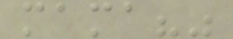mama?"
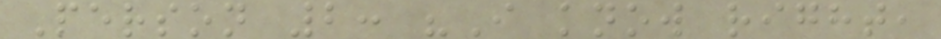Person 2: "I know right,
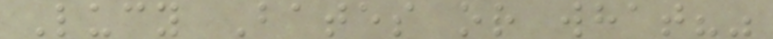Lucy Bates or what?"
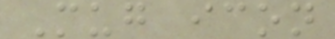Mug icon
